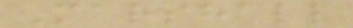Marshall
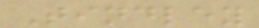Tindley
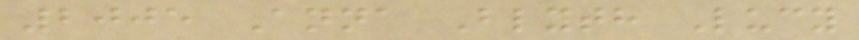2005 Anna Blyth Lucy
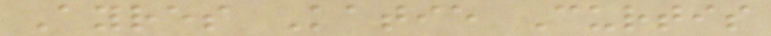Ayres Katie Curtis
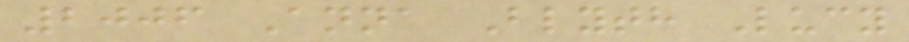2006 Anna Blyth Lucy
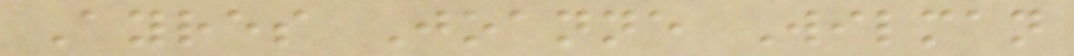Ayres Joanne Wilman
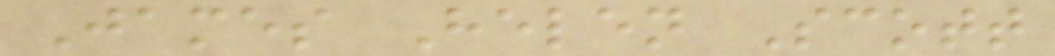James Helen Scott
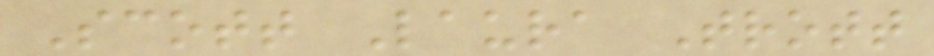Scott Laura Trott
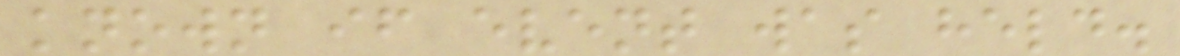known if event was held.
